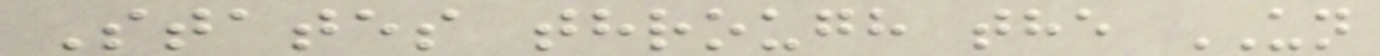States through the UN
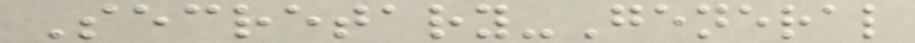Secretary-General
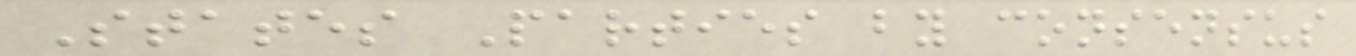States Parties by consensus
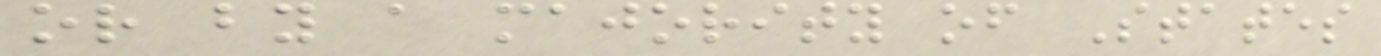or by a majority of States
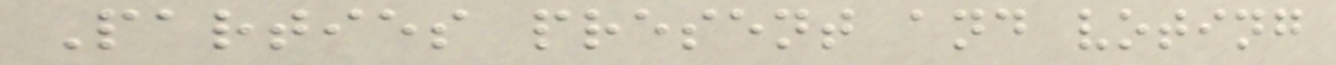Parties present and voting
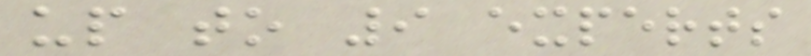up to 9 experts
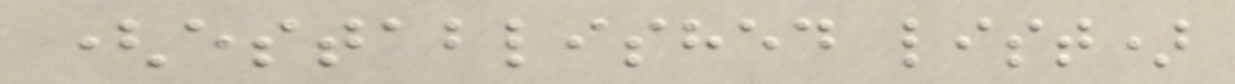(established list)
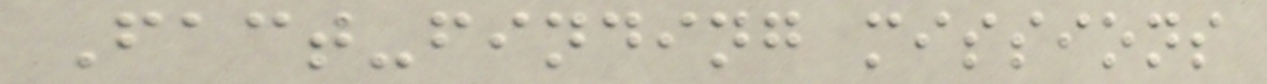Fact-finding missions
